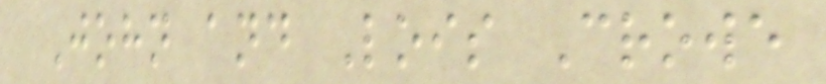John and Lois Crowe
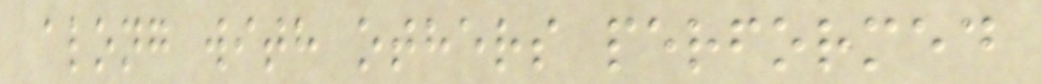along with others performed
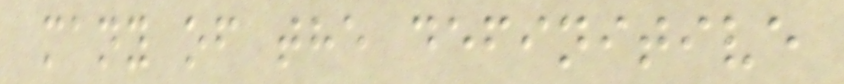many of the definitive
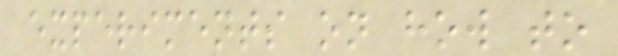experiments on how to
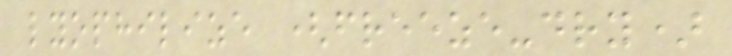lyophilize (freeze-dry)
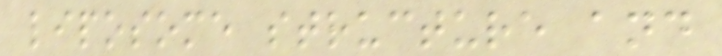liposome structure and
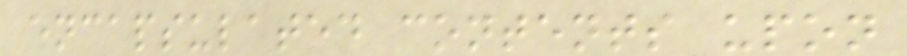encapsulated contents upon
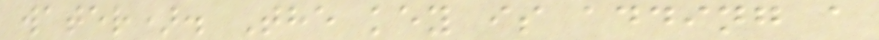water). The key is adding a
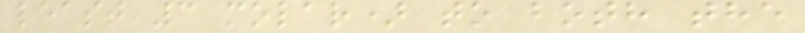least 3 molar) to both the
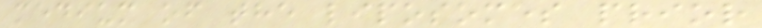medium of the liposomes prior
